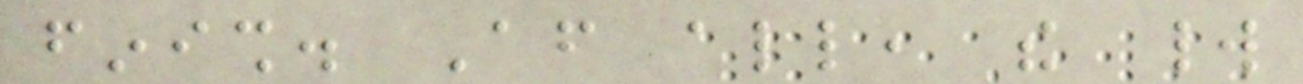finish. After all, the world
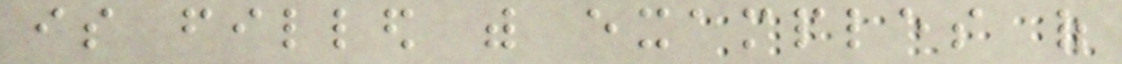is filled with examples of
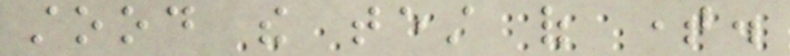stood the test of time.
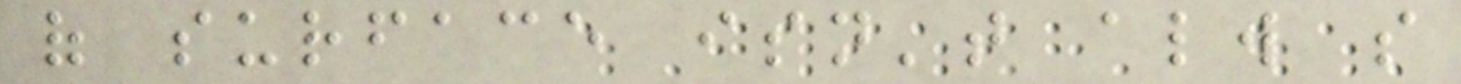of surface isn't always so
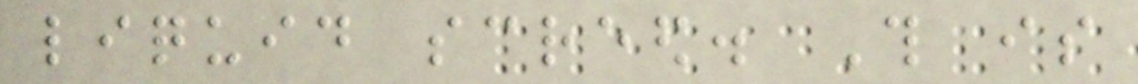liquid screed. This is
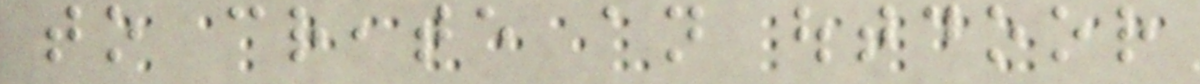to create an outdoor
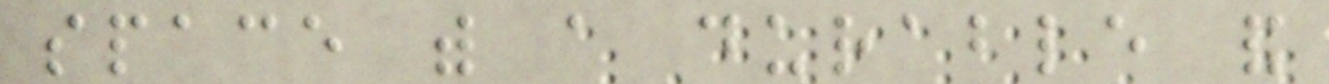space with a durable and
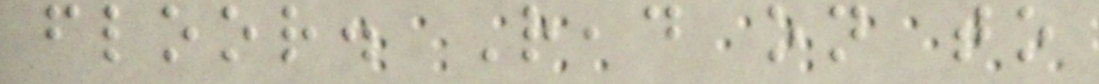floor. Read on to
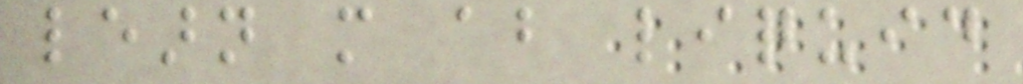learn more about liquid
